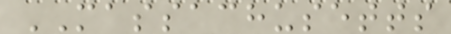MASSACHUSETTS
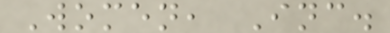Women, Inc.
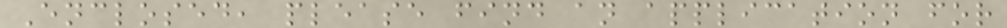Enclosed, please find an application for
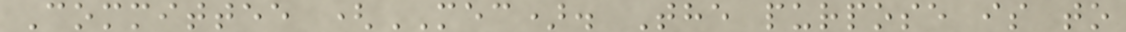Committee (MEC). The purpose is to
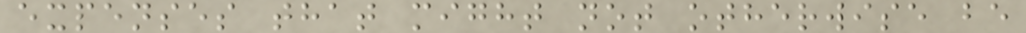expenses that might not otherwise be
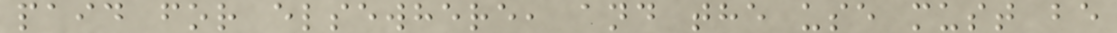paid for elsewhere, and the use must be
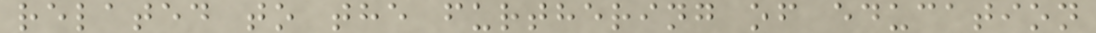related to the furthering of education
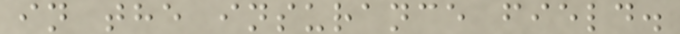in the insurance field.
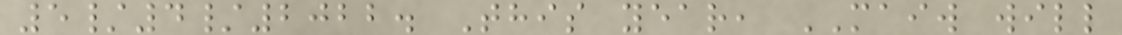5/4/2022. This year, MAIW will
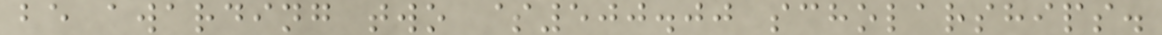be awarding two $500.00 scholarships.
